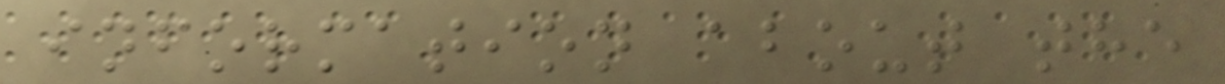information about the
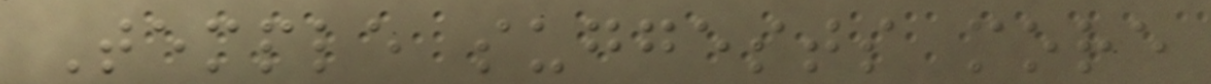Temple suggests more
